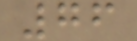76
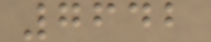7642
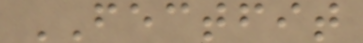FECTFIT
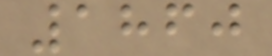1860
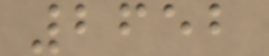2652
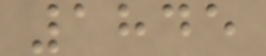1845
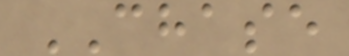CHASE
